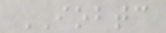IOBTC
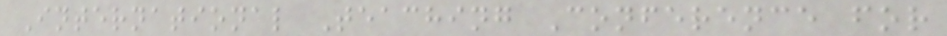International Teaching Conference for
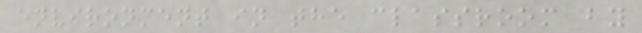environment in the classroom by
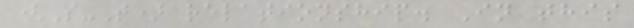(S-T) relationship. In this
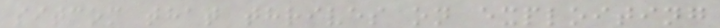sitcom that thrives on exploiting
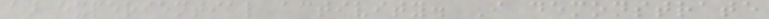an experiential activity. I demonstrate
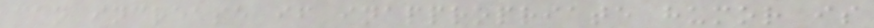can increase if inappropriate humor is
